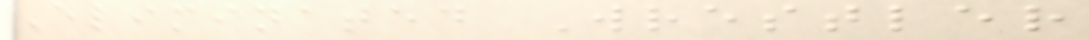Eliminated Wrestler
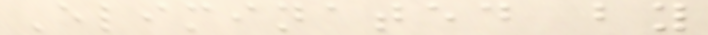Eliminated by
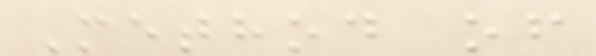Method of
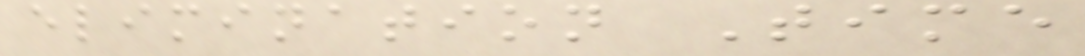elimination Time
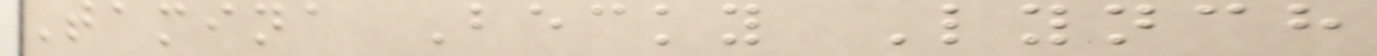Tamina Becky Lynch
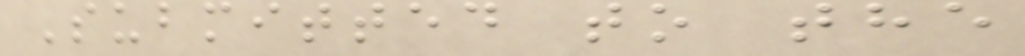Submitted to the
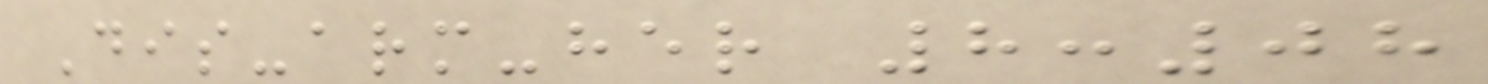Dis-arm-her 8:08
